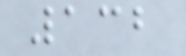132
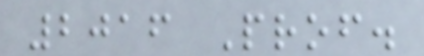2016 Prof.
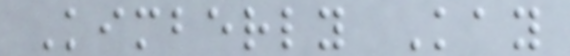Kimberly Kay
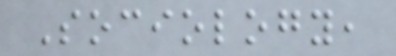Sociology,
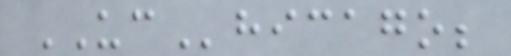UChicago;
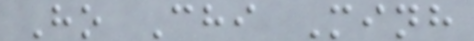Ho Chi Minh
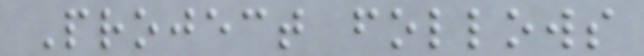Project follows
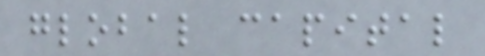global capital
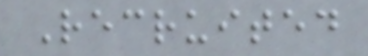Recruited
